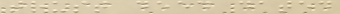trust deed dated
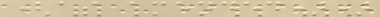(as amended))
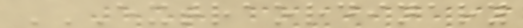EXTRAORDINARY
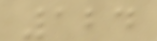124
